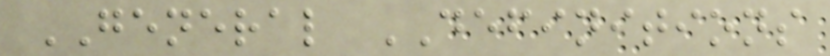GENERAL DEFINITIONS
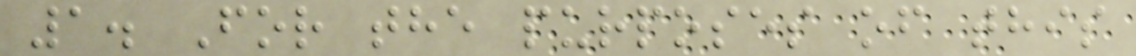1. For the purposes of this
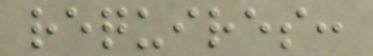requires:
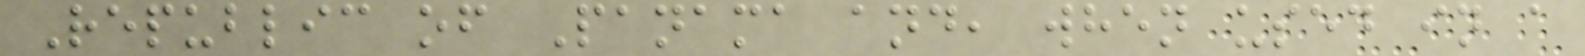Republic of Panama and, when used in a
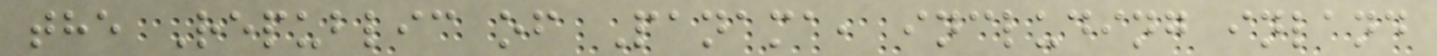the Republic of Panama, including inland
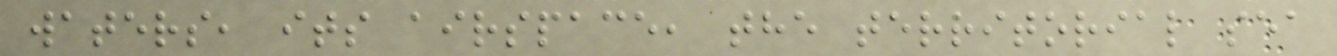waters, its airspace, the territorial sea
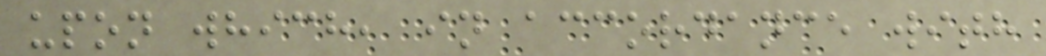upon which, in accordance with
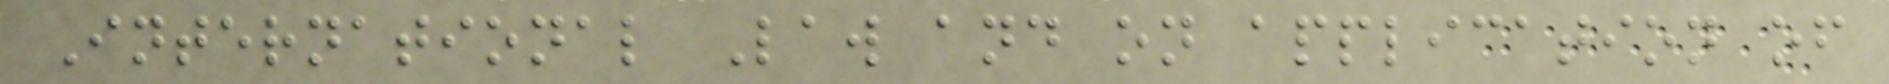International Law and on application of
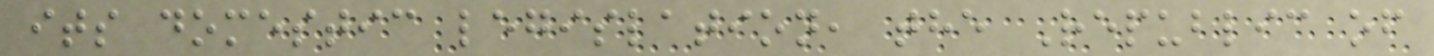its domestic legislation, the Republic of
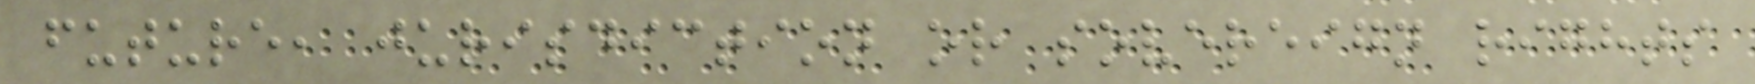future, jurisdiction or sovereign rights
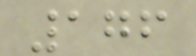176
